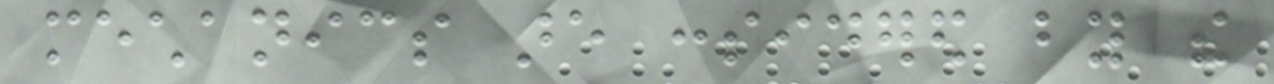mechanics are considered by the
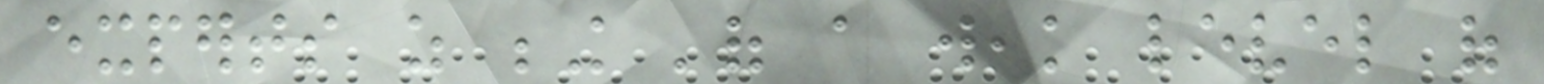experts as being 'of a weak level of
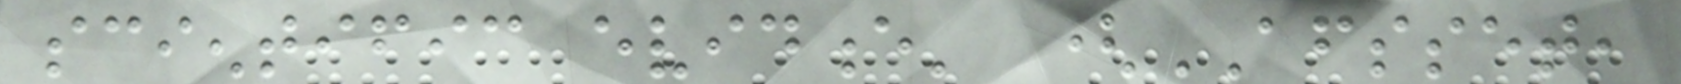scientific evidence' (AFSSET,
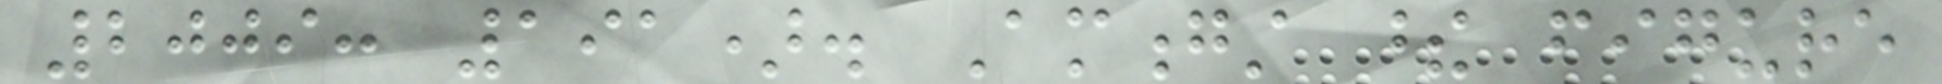2009: 191). Amongst these figure
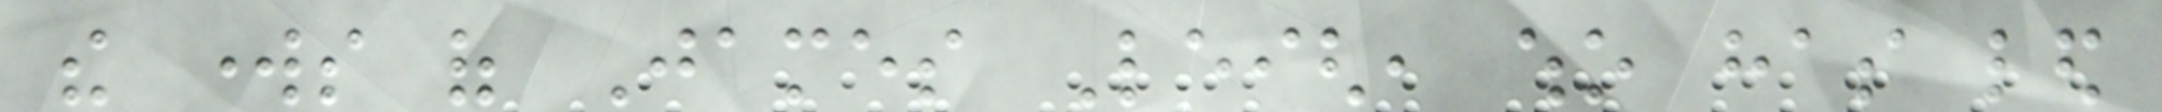the works of James Leigh, who has led
